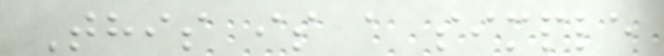This is a simple
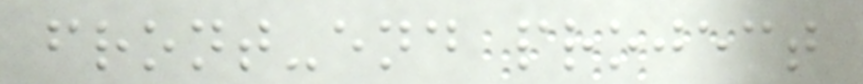front-end project
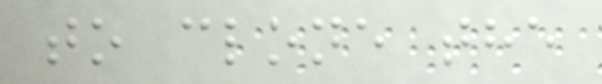to clone the
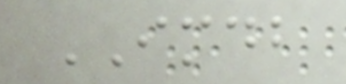IMDB
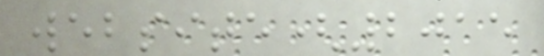website(2015
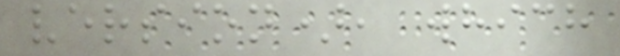version), which
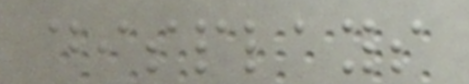displays
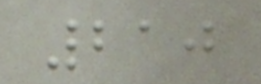210
